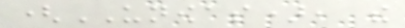(UNOWAS), the
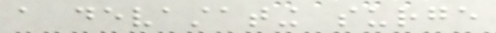a devastating surge
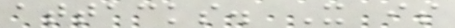attacks. It is
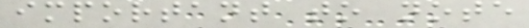important to note
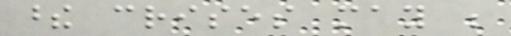these crises may be
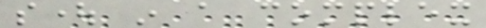sought in a complex
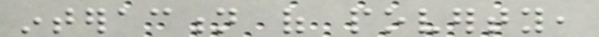interaction of poverty,
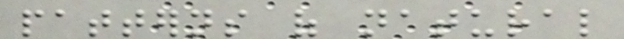patterns of natural
